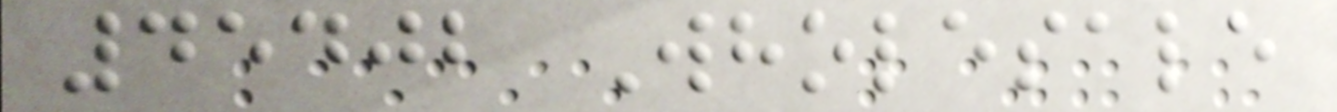45402 Wholesale
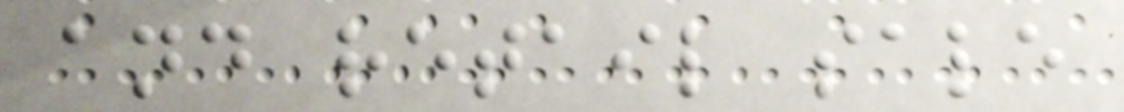and retail sale
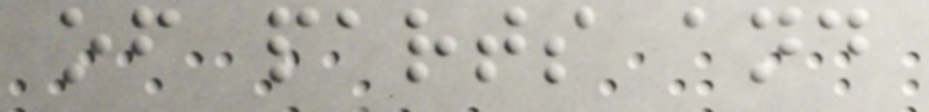of parts and
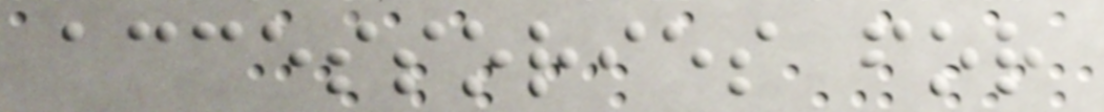accessories for
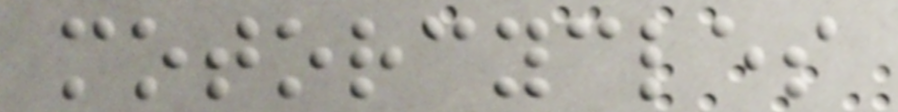motorcycles
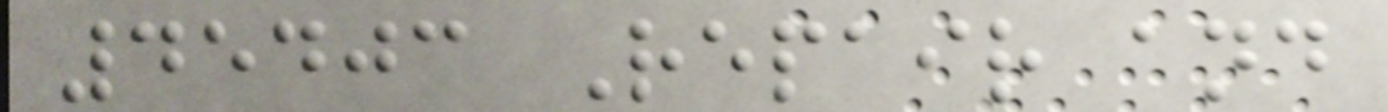45403 Repair and
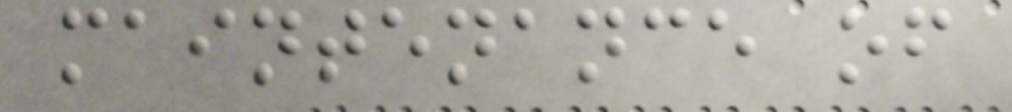maintenance of
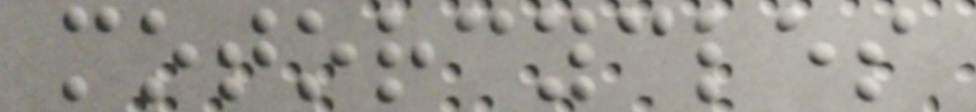motorcycles
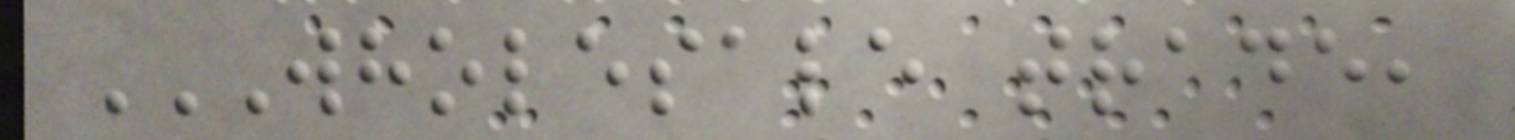WHOLESALE TRADE,
